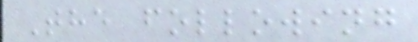The following
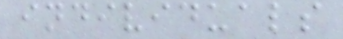individuals
